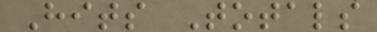Hits Totals
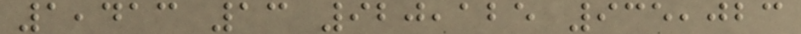1,413 13 920,125 935,023
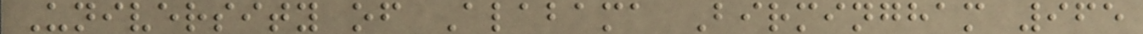University of Alabama Birmingham 965
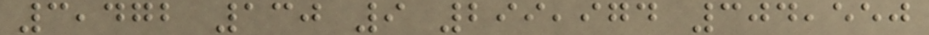3,472 130 9 299,974 304,550
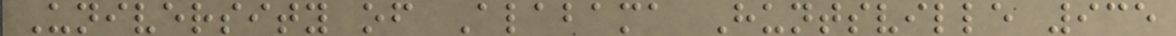University of Alabama Huntsville 935
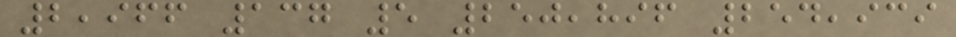2,966 137 5 250,896 254,939
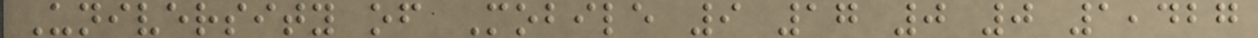University of Mobile 9 17 0 0 1,427
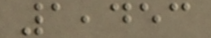1,453
